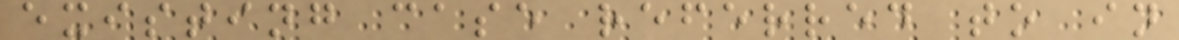existing case referred to in
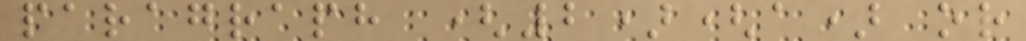paragraph (2)(a) or
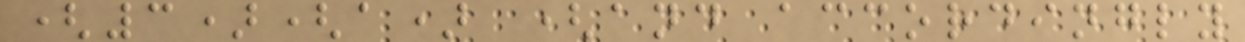(3)(a) (and accordingly
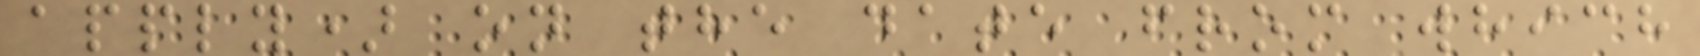apply) on the date from which
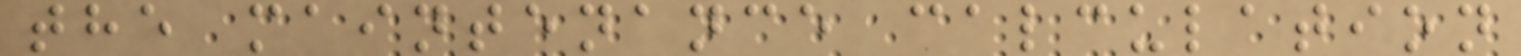the maintenance calculation
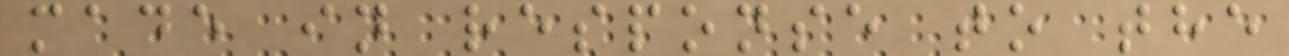made in response to the
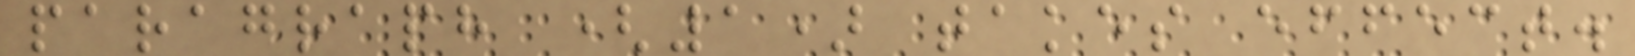paragraph (1) takes effect.
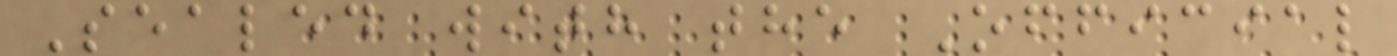Sealed with the Official
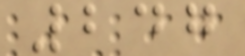247
